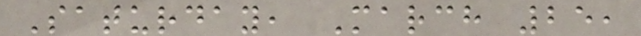Saturday, March 25,
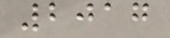2017
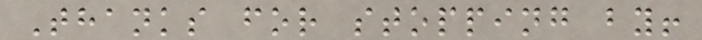Thanks for stopping by!
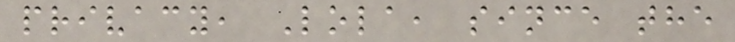privacy, Lola, since the
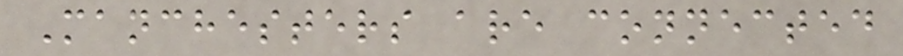Manchesters are connected
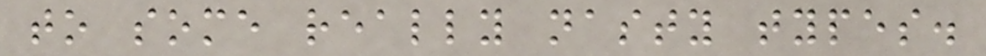to some really nasty types.
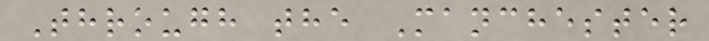Through the Manchester
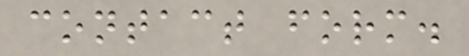contact form.
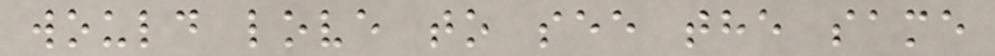would love to see the same
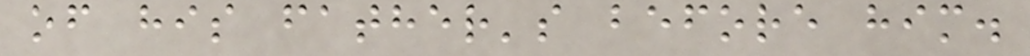of his father's before him.
